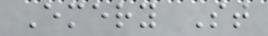Emery St
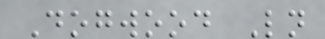Dogwood Ln
